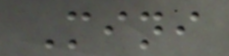Mini
